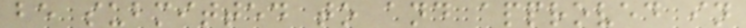be submitted to and approved in
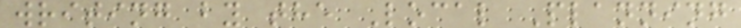writing by the Local Planning
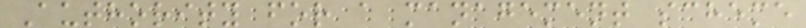Authority for a management scheme
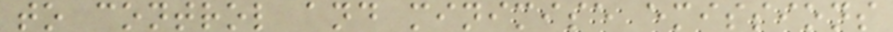to control and minimise emissions
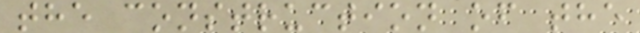the construction of the
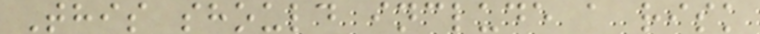This should include a risk
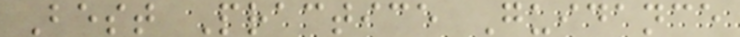Best Practice Guidance
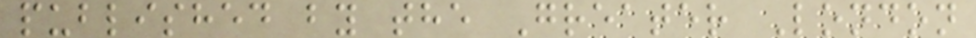published by the Greater London
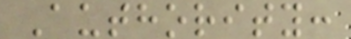Authority:
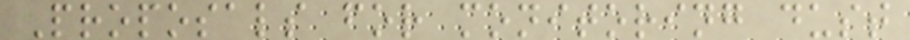Proposals for monitoring dust
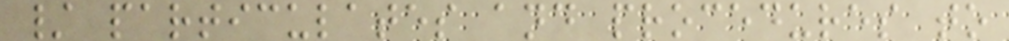/ particulates and procedures to
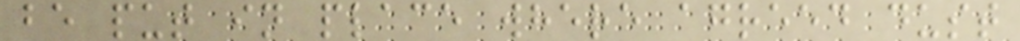be put in place where agreed dust
